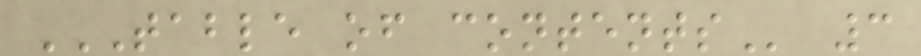TABLE OF CONTENTS 3
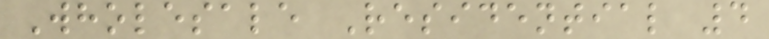Wholesale Residential 4
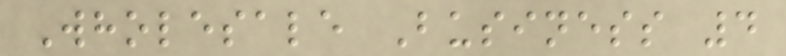Wholesale Business 4
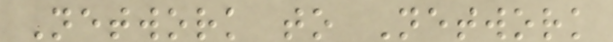Network to Network
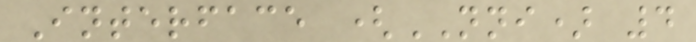Interface (NNI) 4
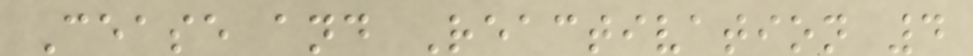Cease and Reactivation 4
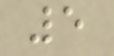5
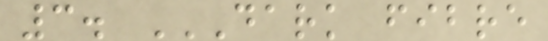3. DARK FIBRE
